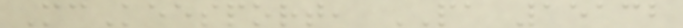McKeesport, PA 15132
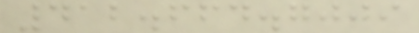412.664.7009
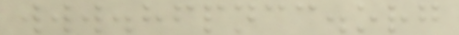www.hfpncc.org
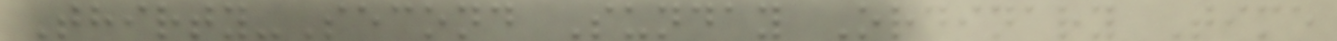Thirty-Second Sunday Ordinary Time
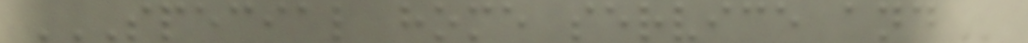SPECIAL HOME SERVICE AND
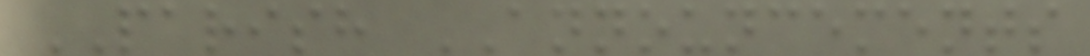PARISH ANNOUNCEMENTS
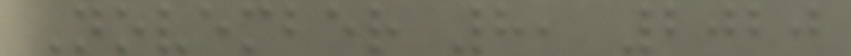November 8, 2020
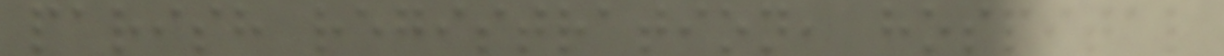parish registration, hospital
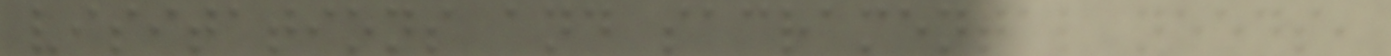visitations and sacramental needs,
